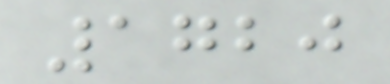1720
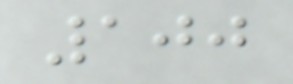100
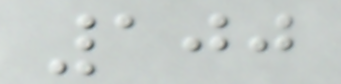100
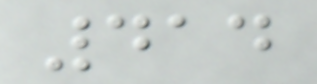414
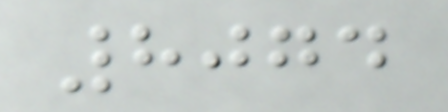8074
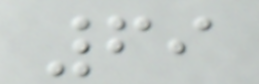69
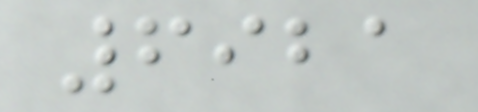6921
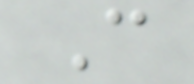C
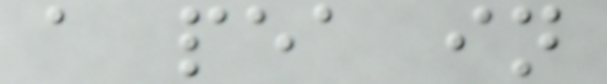a pea in
